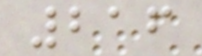216
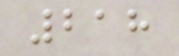218
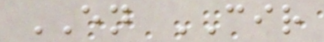EN CIR
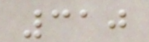310
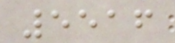5516
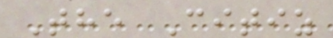The Citiz
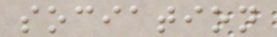sociation
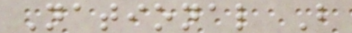National B
